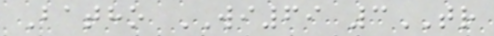Batho WI69 3TR
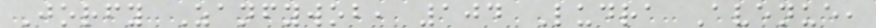Jorfy Zanfywob, 104 Ludra Avenue,
